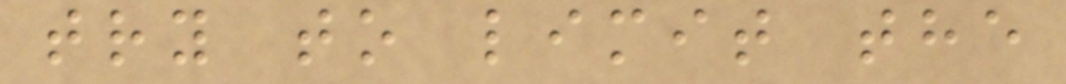try to limit the
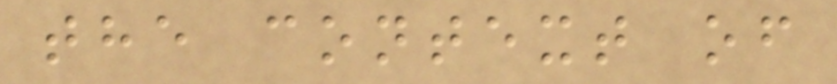the context of
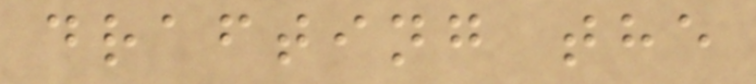drafting the
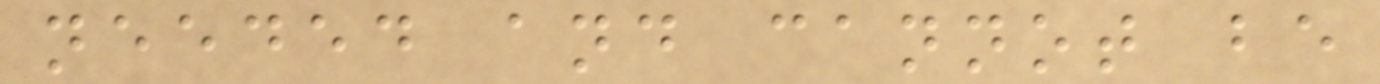needed and cannot be
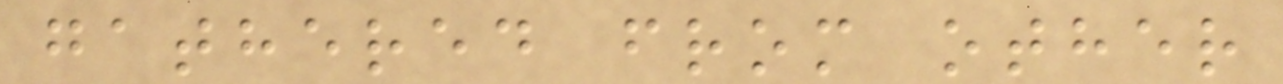gathered from other
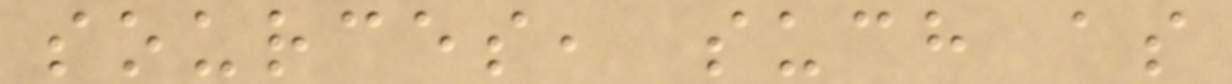sources, such as
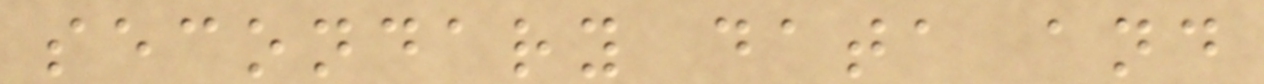secondary data and
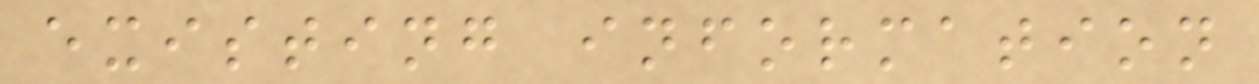existing information
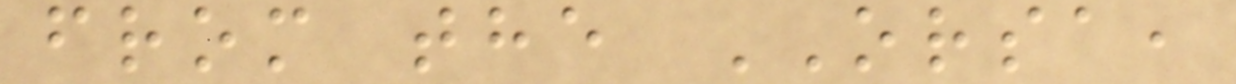from the ORSA,
